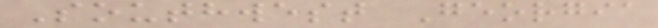Southwest Georgia
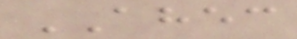AHEC
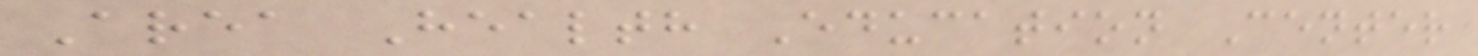Area Health Education Center
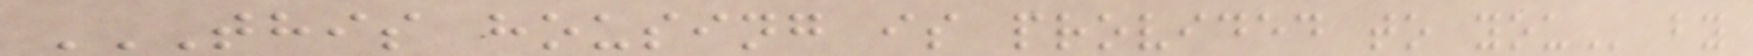THIS HOUSING IS PROVIDED TO YOU by
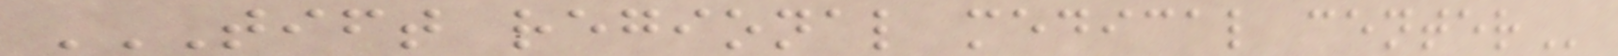TIFT REGIONAL MEDICAL CENTER
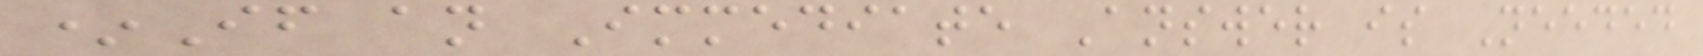*If an Immediate Answer is Needed
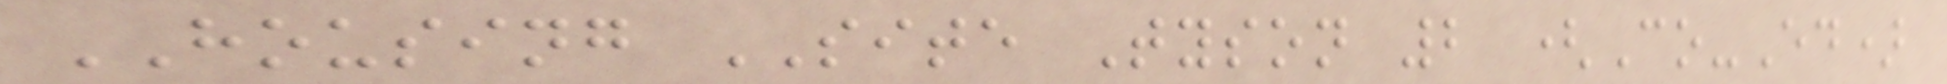HOUSING SITE Tyson 2 (Co-Ed)
